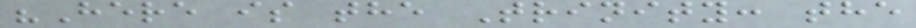"Here is the Trinity: the
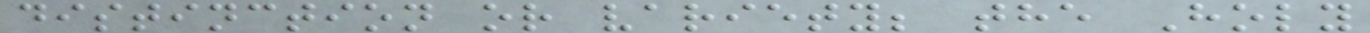distinction or variety; the Holy
